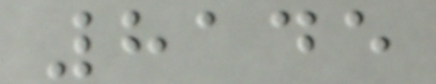8145
